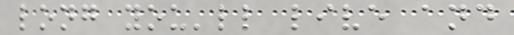long you'll live and
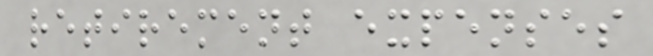retirement expenses
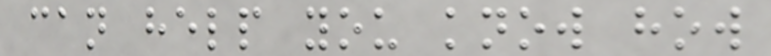can help you know how
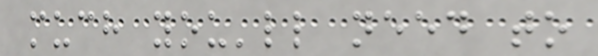much you'll need to
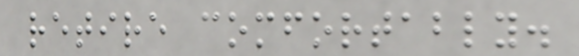retire comfortably.
